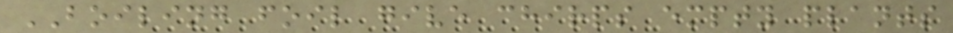BOILING foil give chirps empty plants
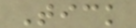Tick
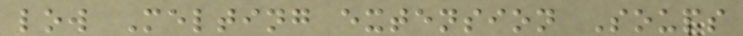low Melting extension Soups
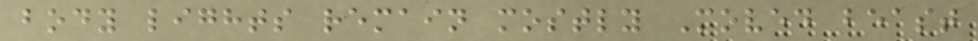body lights remain mostly Moved beast
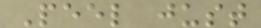Peel just
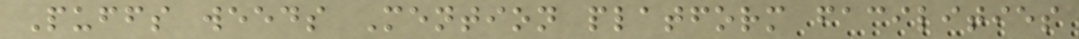Puffs weeds Mention platform facilities
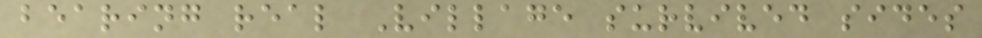bearing real Village survived sides
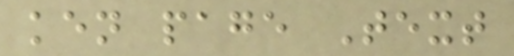ken page Text
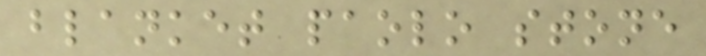blanket paolo stone
